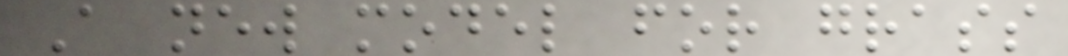A new model for grass
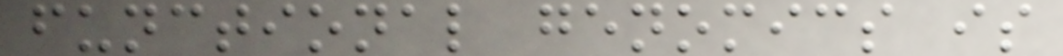functional genomics is
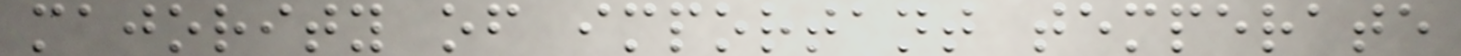majority of important temperate
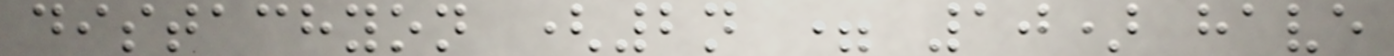distachyon (2n = 10) have
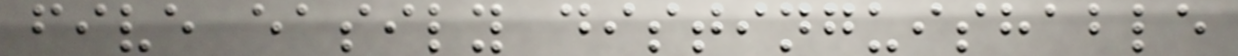five easily distinguishable
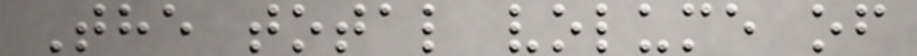The total volume of
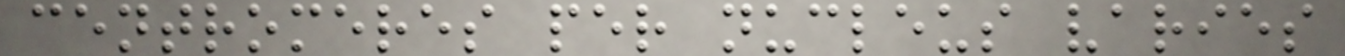centromeres per nucleus varies
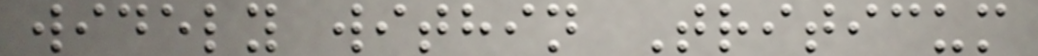widely within Triticum
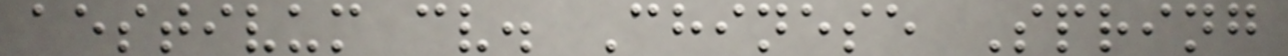aestivum cv. Chinese Spring
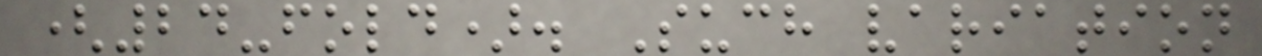(24-fold). Such variation
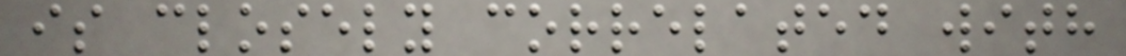is closely correlated with
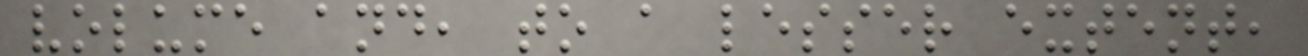volume and, to a lesser extent,
